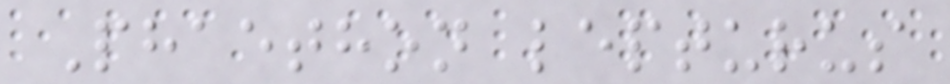Phaethon lepturus
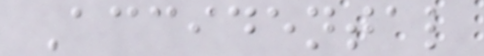Accidental
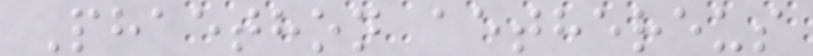Phaethon aethereus
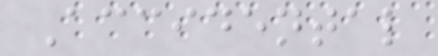Accidental
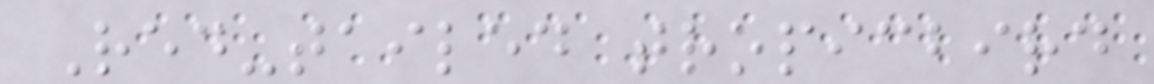Red-tailed tropicbird
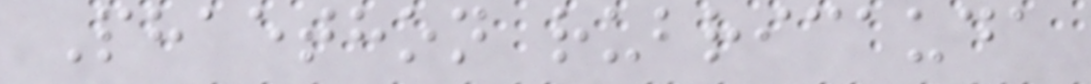Phaethon rubricauda
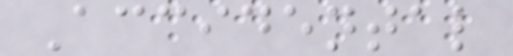Accidental
